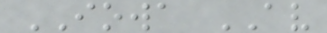IOWA AV
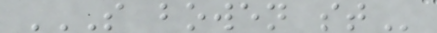S BOWEN ST
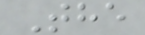The
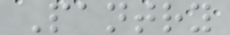Pantry
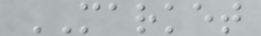MARKET
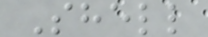Shell
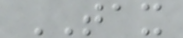TAX
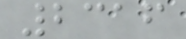2316
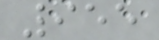955
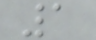1
